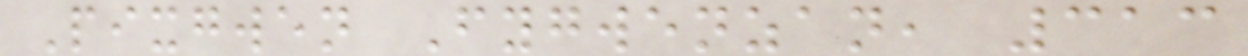Pixgwen Fygwenzan, 313
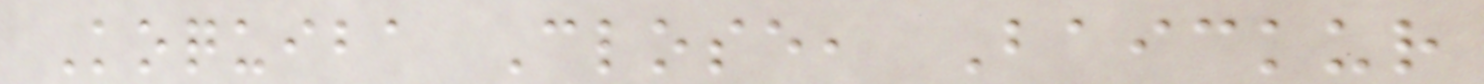Koquiba Close, Baickur
